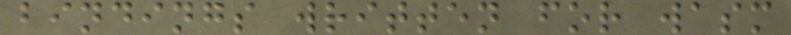bindings written for wasm
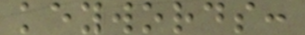keywords:
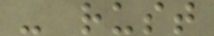- rust
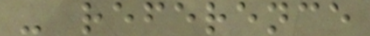- reference
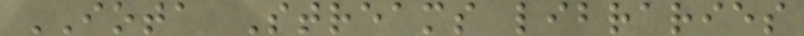IOTA Streams libraries
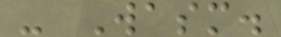- Wasm.
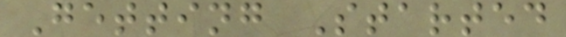Getting Started
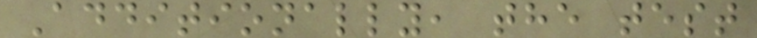Additionally, the test
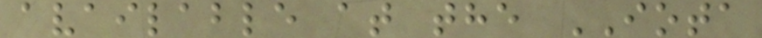available at the IOTA
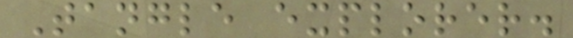Tangle explorer.
